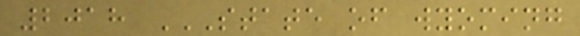2018 STATE OF WYOMING
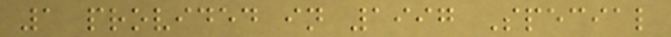1 provided in 1997 Special
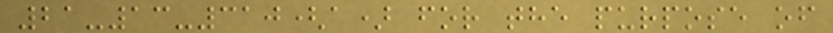21-13-310(a) for the purpose of
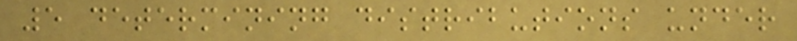5 determining distributions under
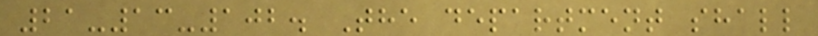21-13-102. The department shall
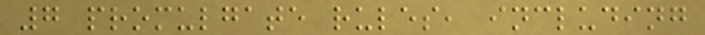7 promulgate rules, including
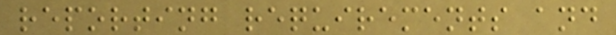reporting requirements and
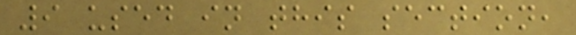9 used in this section,
